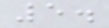5.
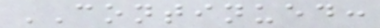CONTINUED:
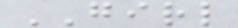GIRL
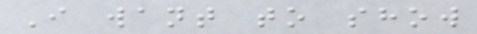I want to show
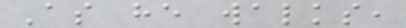As he walks,
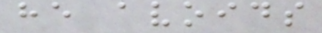he avoids
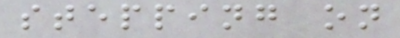stepping on
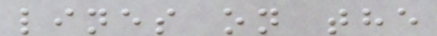lines on the
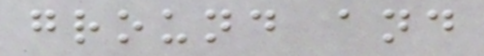ground and
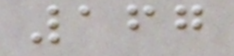167
